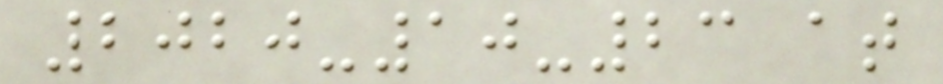2020-10-23 at
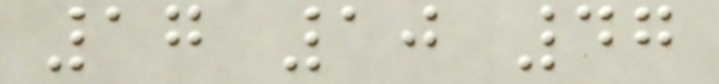17 10 47
